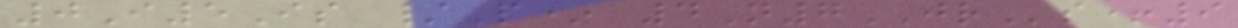0I5Is /P* 4N7JRs+9
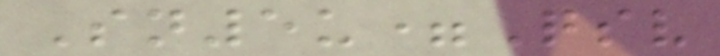Sn5u=Qsv
